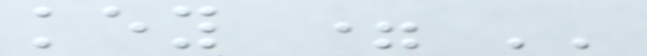key = ''
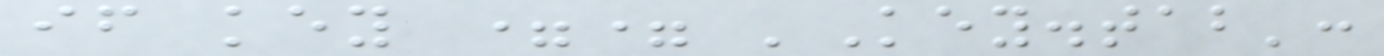if key == 'Key.tab':
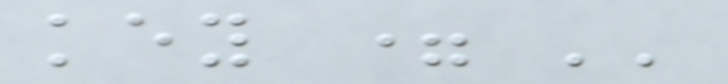key = ''
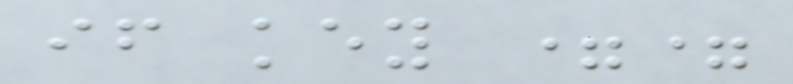if key ==
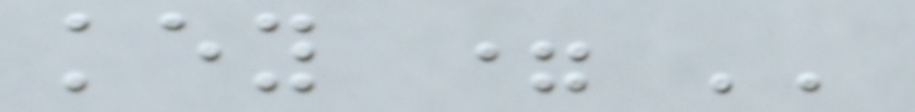key = ''
